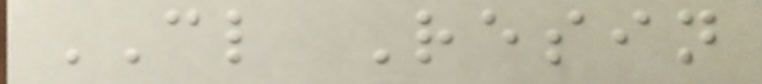CL Resin
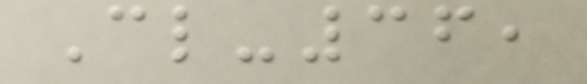Cl-36,
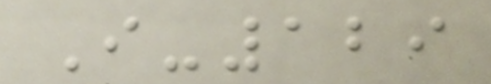I-129
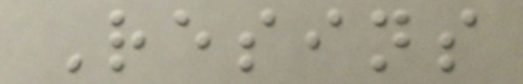Resins
